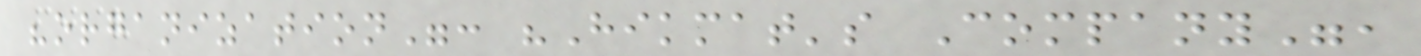"organization": "Hikmat's Company",
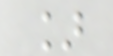]
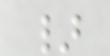}
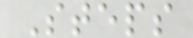Steps
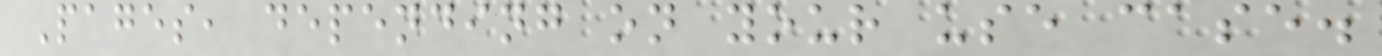Pages, depending on your use case.
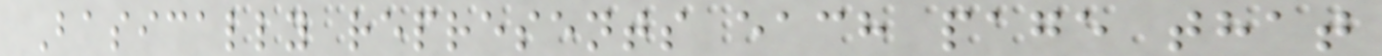Basically represents each page that
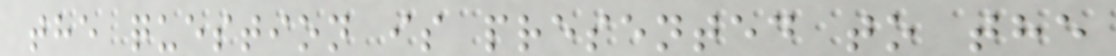the question is presented to the
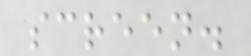screen.
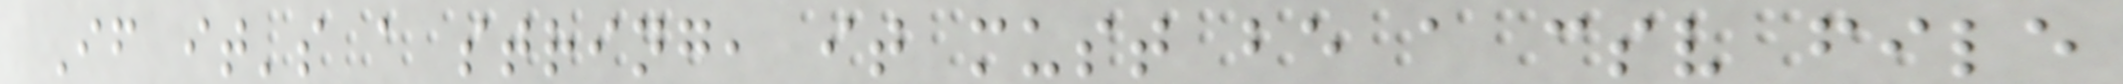If it's a string, it must be a csv file
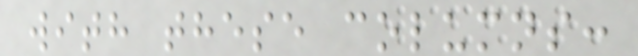with these columns:
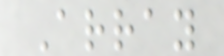Array
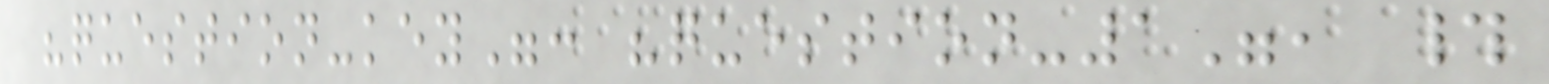"question-key": "question-1", #
